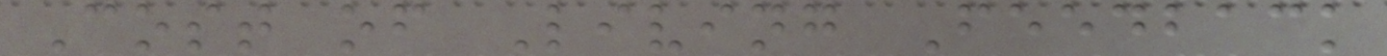Cost of Living Feedback
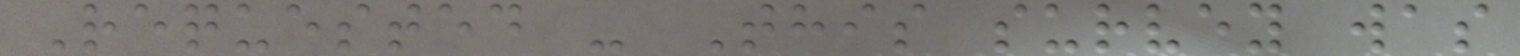Requested - This survey was
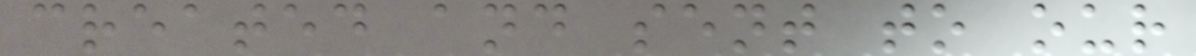created and sent to our
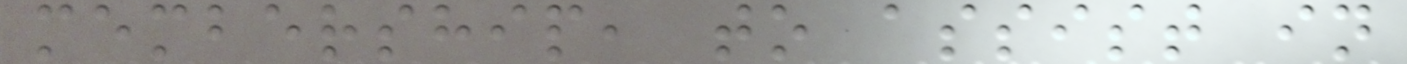membership, to assist in
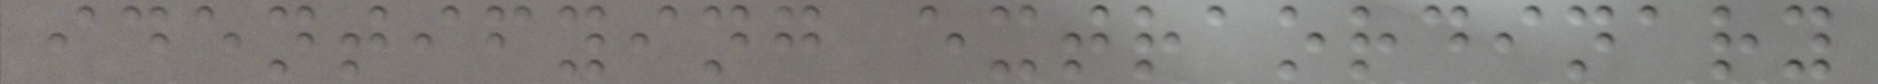identifying extraordinary
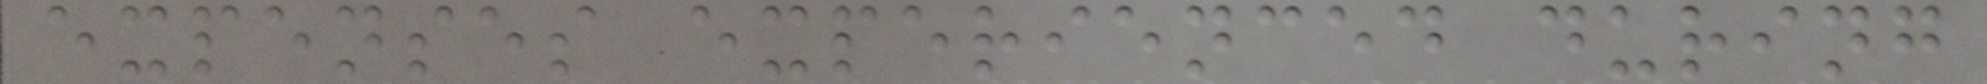expenses experienced during
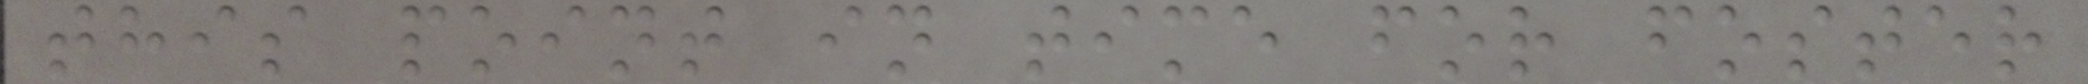this point in time for foster
